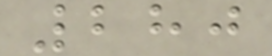280
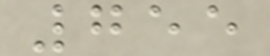755
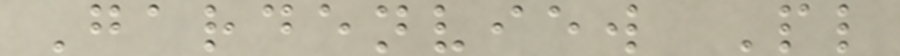Gardenview Pl
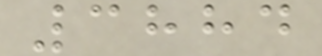3884
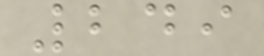249
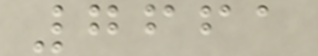7661
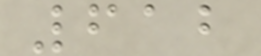612
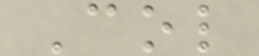Col
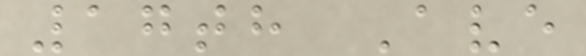17th Ave
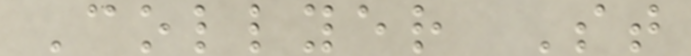Collyer St
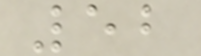52
